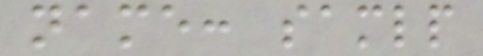name: samlp
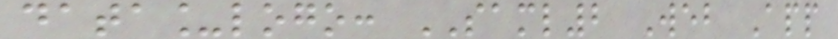data_logo: SAML2 Web App
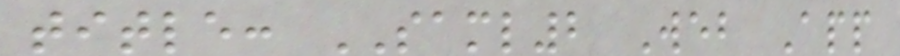title: SAML2 Web App
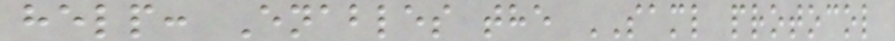help: Enables the SAML protocol
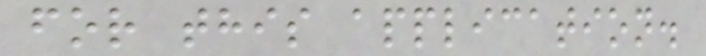for this application.
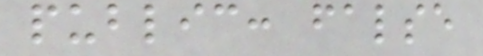public: false
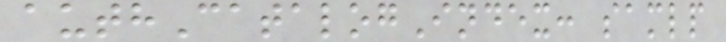authCatalogIndex: samlp
